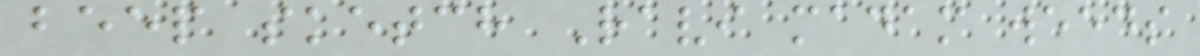beep sketch Ravi madam weeds
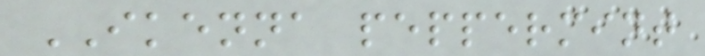IKENNA peppermint
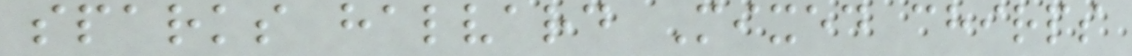sparks halvard Mixed chirps
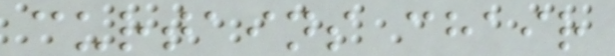curtains chair
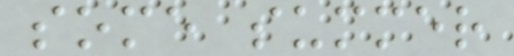some summer
